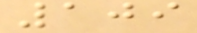109
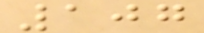107
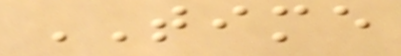TIME
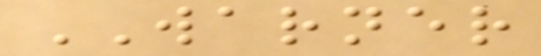WARNER
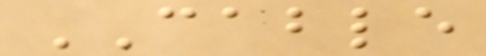CABLE
